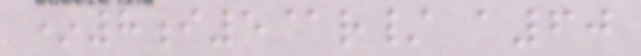*8i5@r/ a60
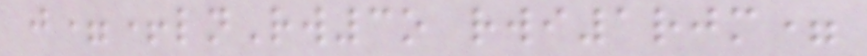j=+lnRw3o rwi1rjm=
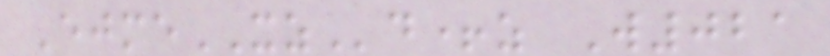EjmeXZd+z W021
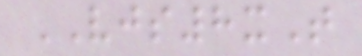VJS8xT
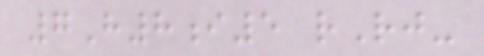7H8i5 rRj-
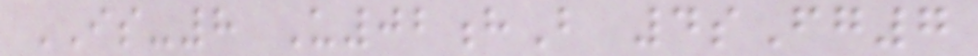IS-8 U02hB 4sFg7
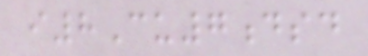i8Cu7dsd
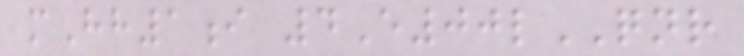mHh1i 4E00lQNR
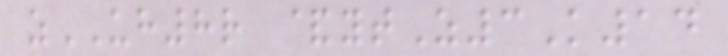zUH8r &ytZ3K14
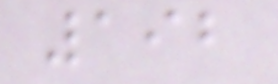192
